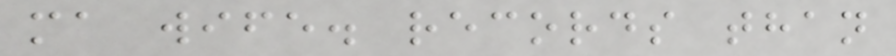ma wife. records than
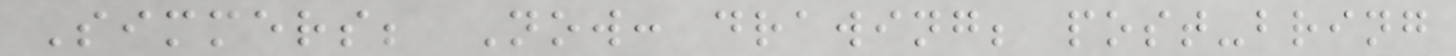Simmers; Now: drawing; post-bring
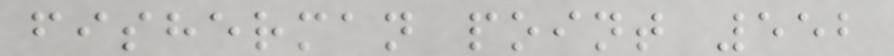fisherman point 552
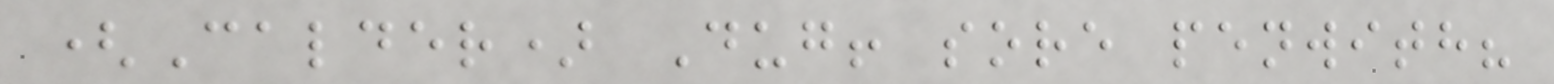(Calder) Dug! sore penwith?
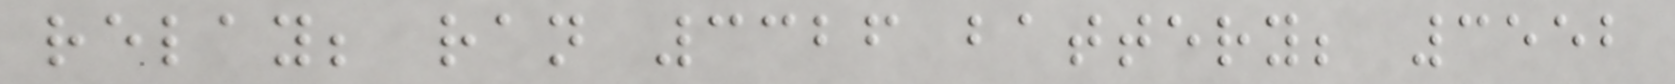relay; ran 3326 battery; 3552
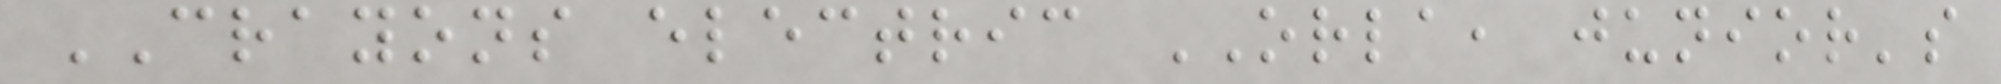CRAYONS electric ORLA, junior's
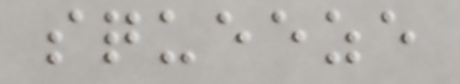squeeze
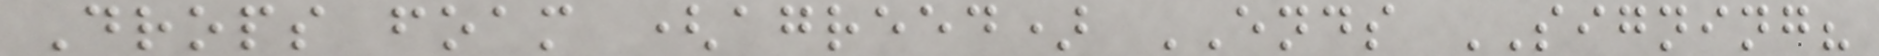Drops foam (agreed) ENDS SIGNING?
